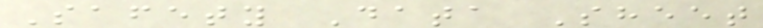Safety Data Sheet
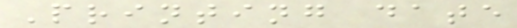Printing date
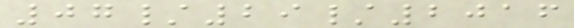07/29/2016
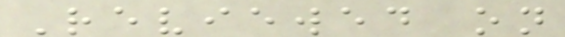Reviewed on
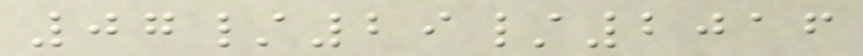07/29/2016
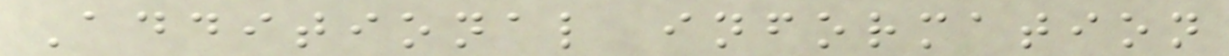Additional information
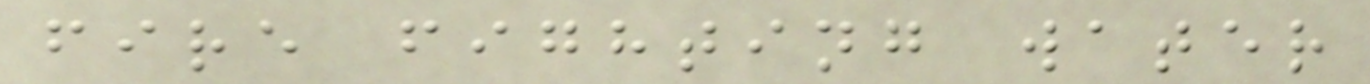fire fighting water
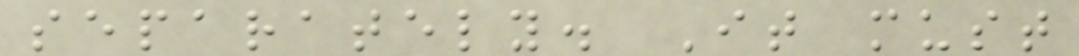separately. It must
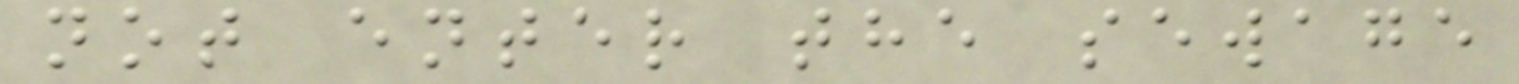not enter the sewage
